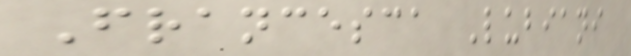Francesca Lubiani
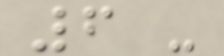6 -
